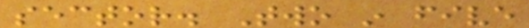sector. Two in five
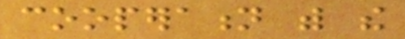cooperation with the
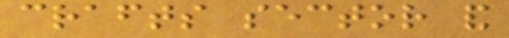crafts sector and
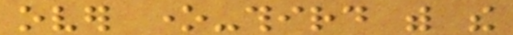over one-third with the
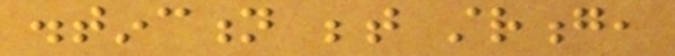distinction between strong,
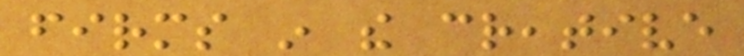firms in the creative
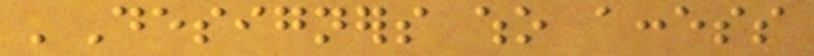'Designers who access
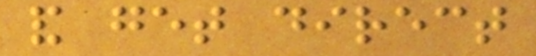and get direct
